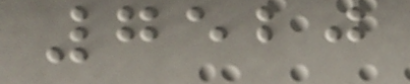7520
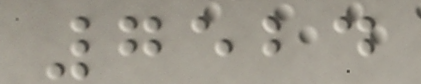7524
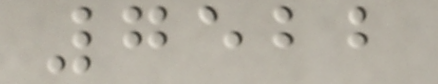7522
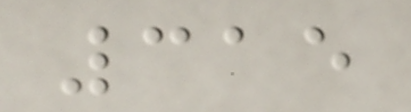315
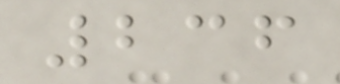236
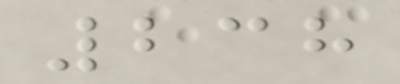238
